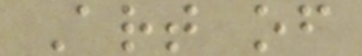Art of
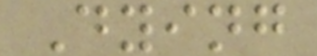Dying
